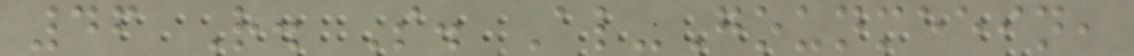46 R. S. Al-Gounmeein,
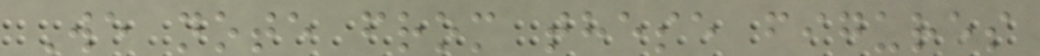We note from these figures
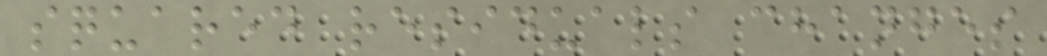squared residuals changes
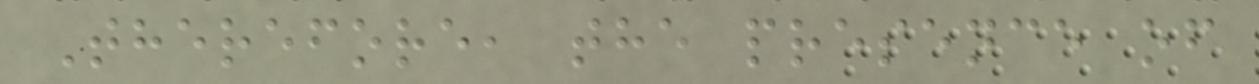Therefore, the presence of
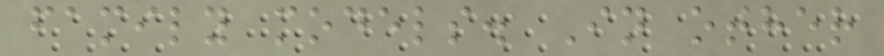family models. In other
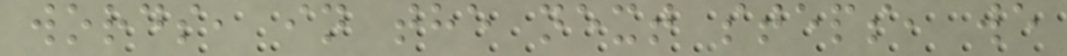words, in the next steps, we
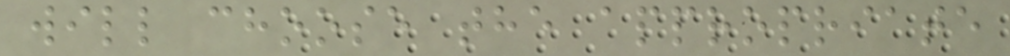will choose the appropriate
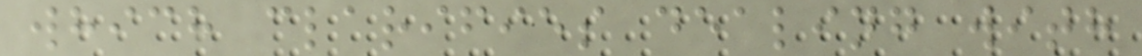which clarifies dealing with
